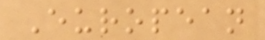European
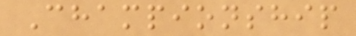Championship
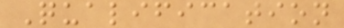Qualification
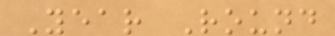Year Round
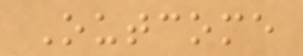Outcome
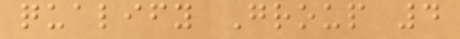qualify Group 4
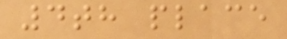4th place
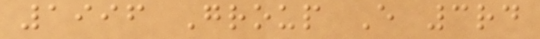1996 Group E 3rd
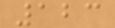123
